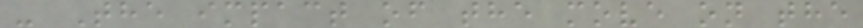- The impact of the move on the
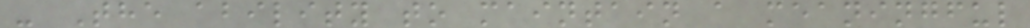- The ability to maintain a meaningful
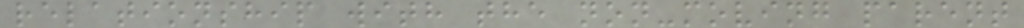relationship with the non-moving parent
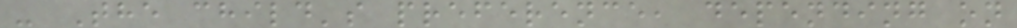- The child's preference, depending on
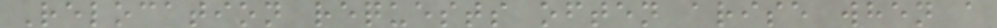Relocation requests often arise when a
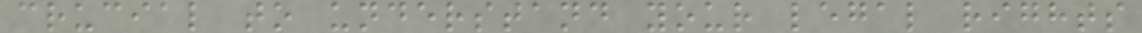crucial to understand your legal rights
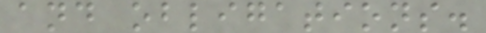and obligations.
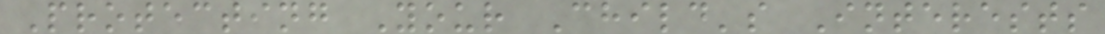Protecting Your Child's Interests
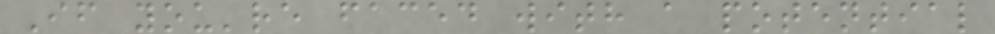If you're faced with a potential
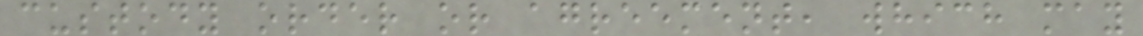custody order or agreement, which may
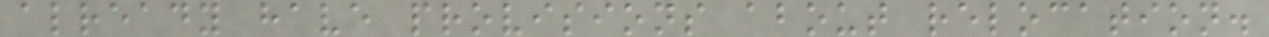already have provisions about relocation.
